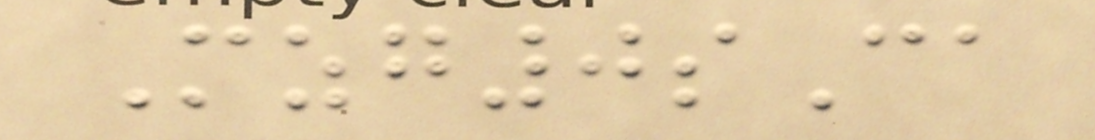Mzg0sCa
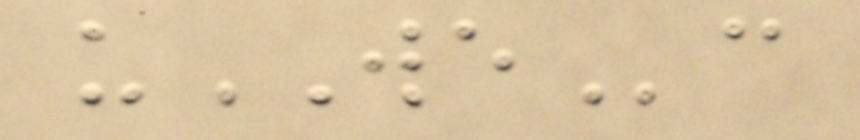uWEc
